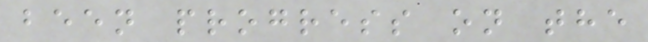been progress on the
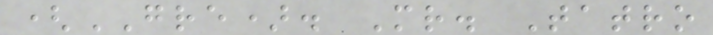(GRE). Mr. Tatro
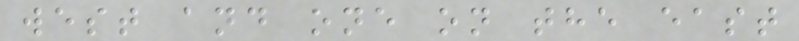west and one on the east
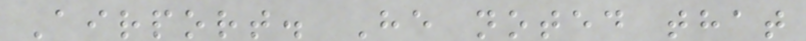Airport. He noted that
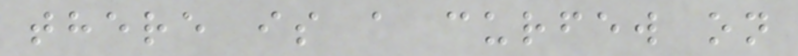there is a curfew on
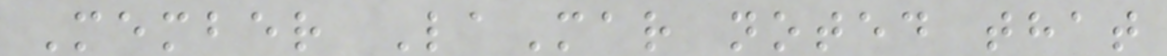Member LaMar noted that
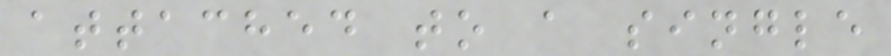attached to a single
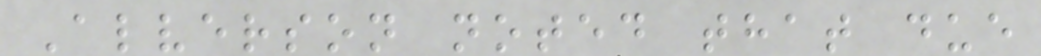Alverson noted that due
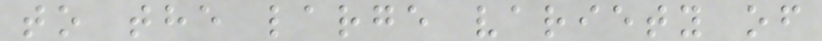to the large variety of
